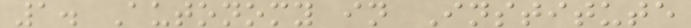1. Autonomy in Institute
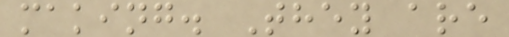making. They are
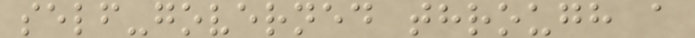self-governed through a
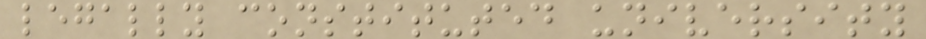legally constituted university
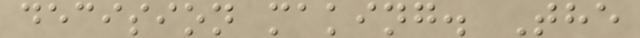decision making. The
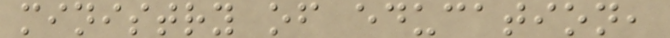ministry of education,
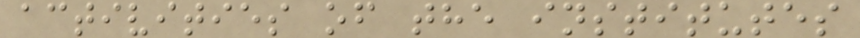activities of the institutes
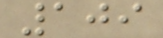109
